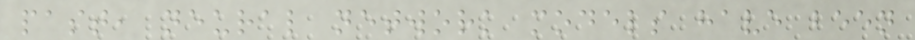past, neural network models have been
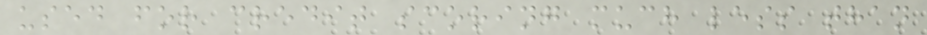used for credit scoring much less than
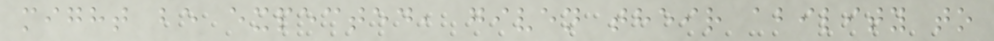might be expected, given their ability to
